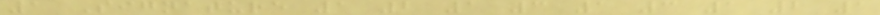1 Signature 1 2 1 3 1 3 1 2 1
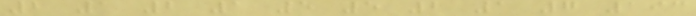2 1 2 1 5 5 2 1 7 193
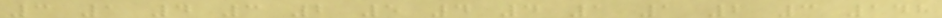3 1 4 3 2 5 4 4 1 1 2 3 148
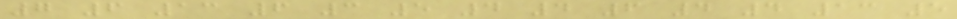7 6 13 6 3 5 4 4 6 4 4 13 5
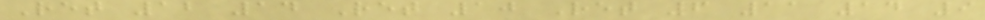Ret 12 14 Ret 10 Ret 6 11 14 9
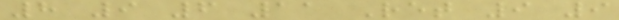8 9 6 11 Ret 9 9
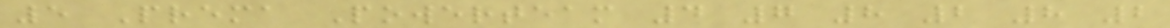5 Prema Powerteam 4 7 8 2 8 2
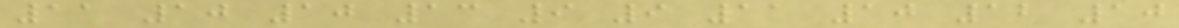11 10 10 13 9 9 11 10 12 10
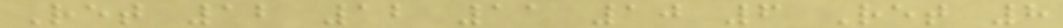Ret 12 12 11 10 6 Ret 8
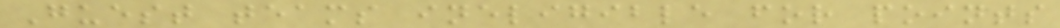Guest teams ineligible for points
